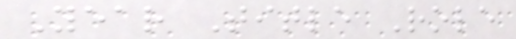Year Title Role
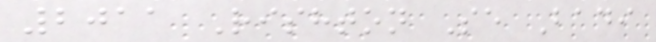2011 Rishton Se Badi
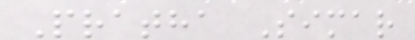Pratha Simar
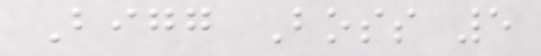Bigg Boss 5
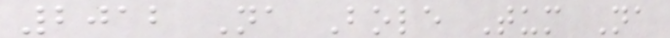2012 Na Bole Tum Na
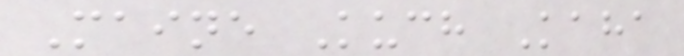Maine Kuch Kaha
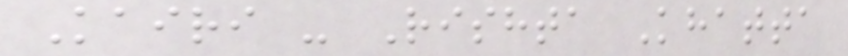Kairi - Rishta Khatta
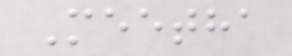Meetha
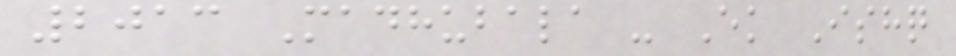2013 Madhubala - Ek Ishq
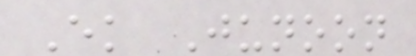Ek Junoon
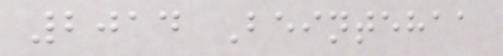2014 Beintehaa
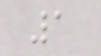1
